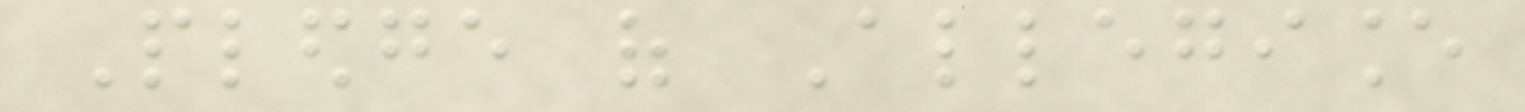Pledge of Allegiance
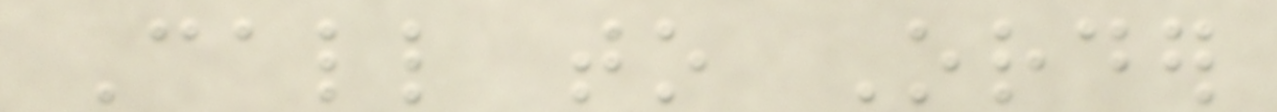Call to Order
